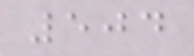504
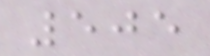505
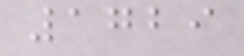1729
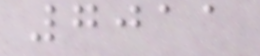7011
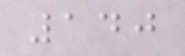140
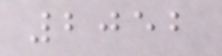2052
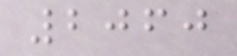2060
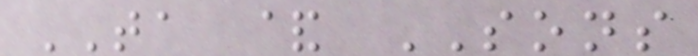TA & SONS
